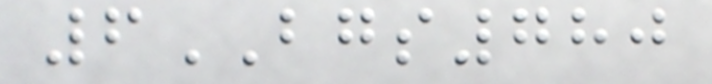6BGS780
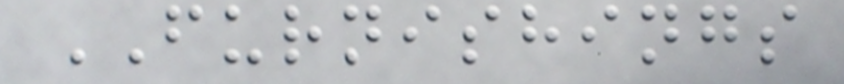FURNISHINGS
